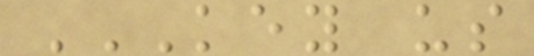KEY US
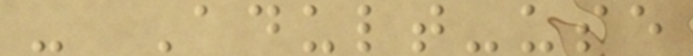- Adult-use
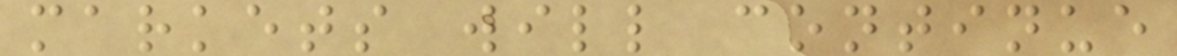markets will continue
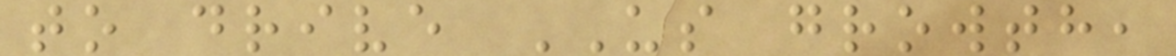to drive US growth,
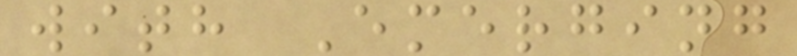with Emerging
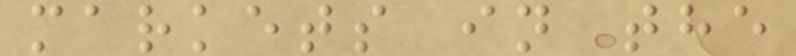markets in the
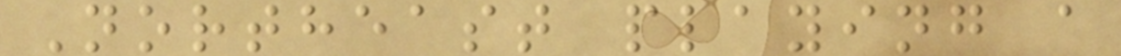Northeast playing a
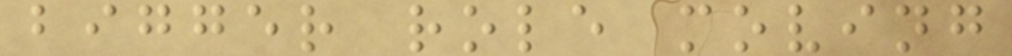bigger role moving
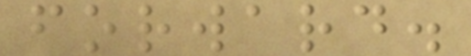forward.
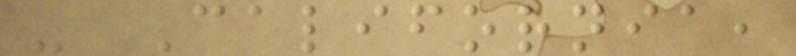- California,
